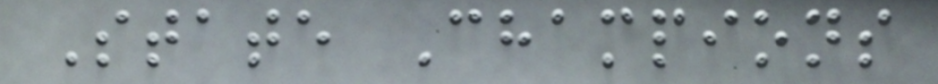State Champions
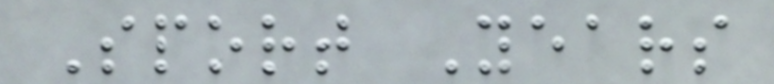Sport Years
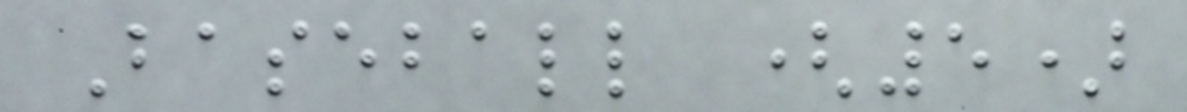Baseball (5)
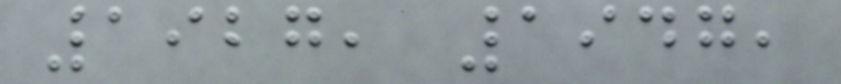1927, 1947,
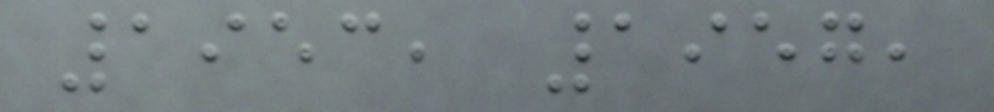1953, 1957,
